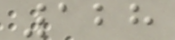128
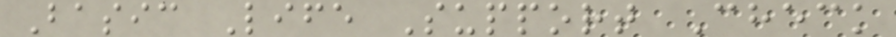Basic Life Support Check
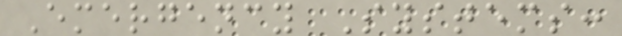Emergency Systems:
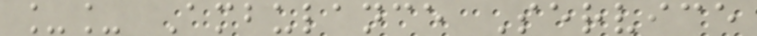__ Ambulance Service
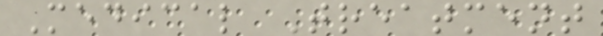Medical Treatment
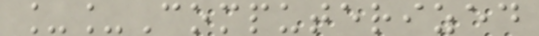__Computerized
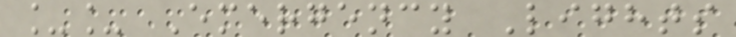__ Emergency Lights
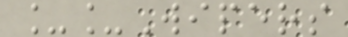__Wipers
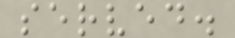served.
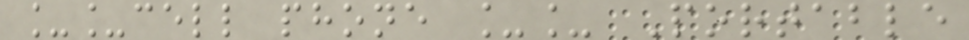__cell phone __ Portable
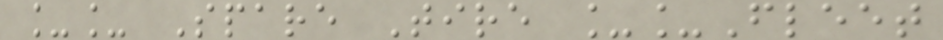__ Spare Tire __Fleet
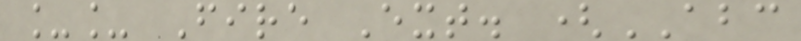__ Fire Ext. (ABC
